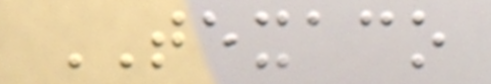TEXACO
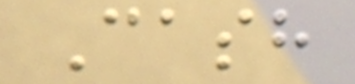Cash
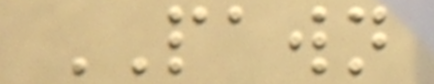PAWN
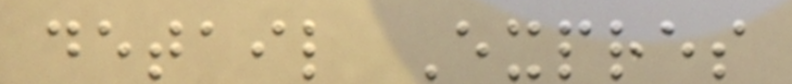detail Expres
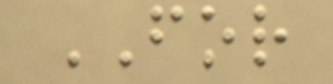FOR
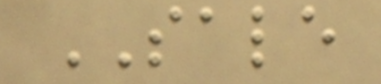SALE
